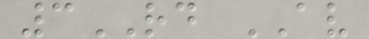3RD AV
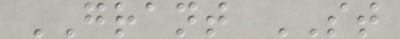GRANT ST
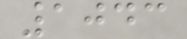1043
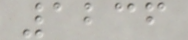1236
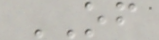OF
